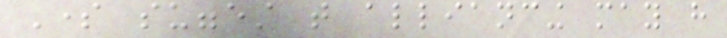Some suggest that alliancing may have
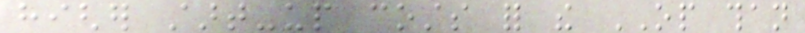higher start-up costs for the OP than
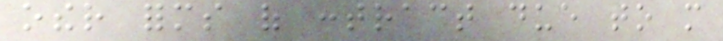other forms of contract due to more
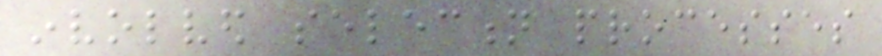involved selection processes
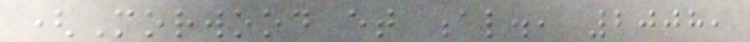(Morwood et al., 2008,
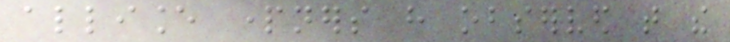alliance partners have observed that the
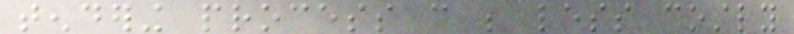tendering process can be less costly
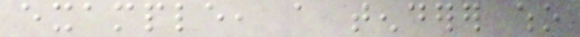example, a tenderer who
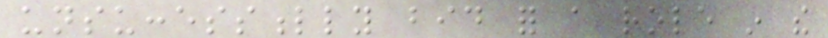unsuccessfully bid for a role in the
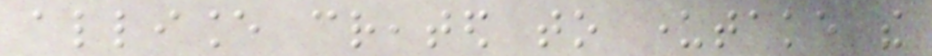alliance created to undertake the
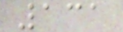131
